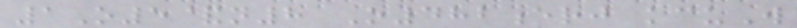1O5&n8 O482erj kcuW
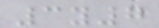3y7
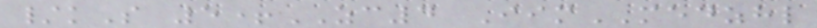/kS 5+ZC4 IimMEDZHL
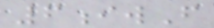6iwF
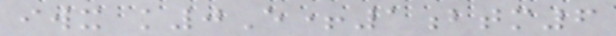iwx k0E+1btm6
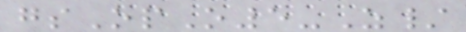gsOpO5-Z/
